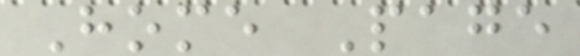Home Page
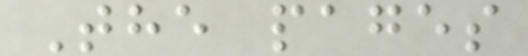The pages
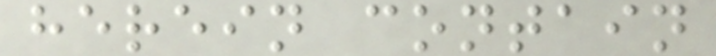herein contain
